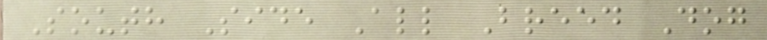South Side All Breed Dog
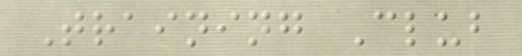Training Club
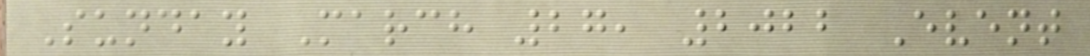Sunday March 27, 2022 Event
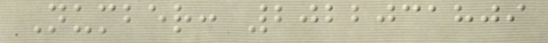Number: 2022031809
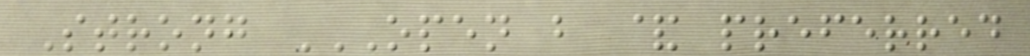Strong OPEN B & PREFERRED
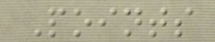Points
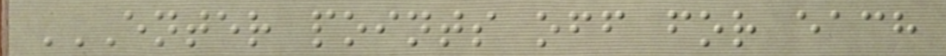ENTER POINTS OFF FOR EACH
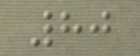80
